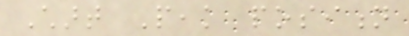Chart Peak position
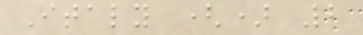Italy () 2
